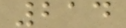214
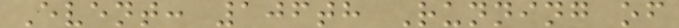Event: 106th Running of
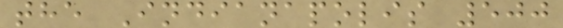the Indianapolis 500
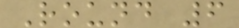Round 6
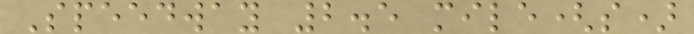Speedway 2.5 mile(s)
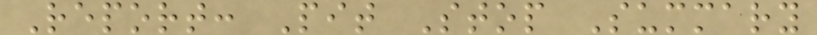Report: Pit Stop Summary
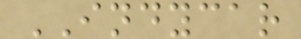INDYCAR
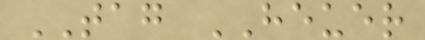TAG HEUER
